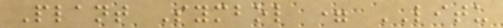Plant Symbol = LITU
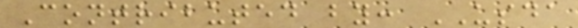Contributed by: USDA
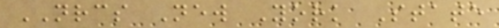NRCS New York State
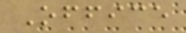Office
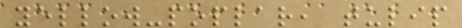yellow-poplar, tulip
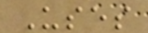Uses
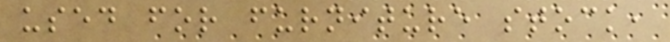used for furniture stock,
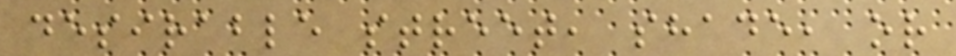desirable street, shade, or
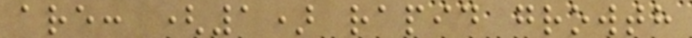are: (1) rapid growth
